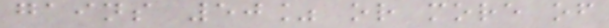gains 50% or more of
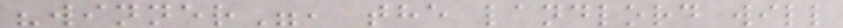"winner", the landlord will
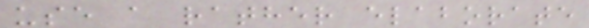use a rather elaborate
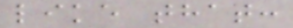like that:
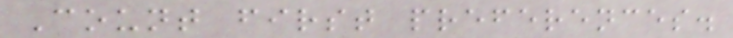Count first preferences.
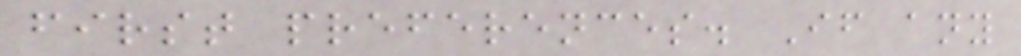first preferences. If any
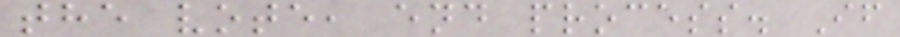the vote, end process. If
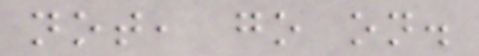not, go on.
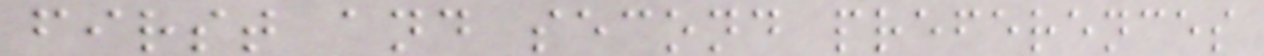first and second preferences
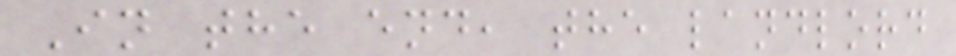In the end, the landlord
